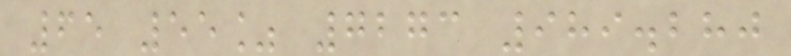65 55% 7273 989.280
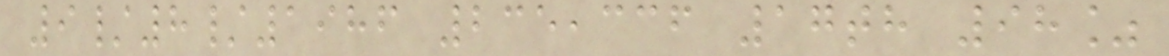9/8/1986 235,336 17th 98%
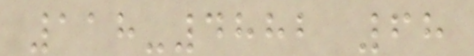118-4882 68
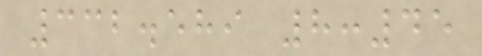332.589 8:45
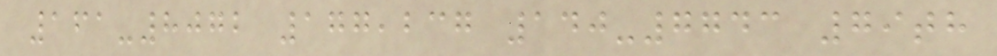161-8072 177,237 140-7743 79th
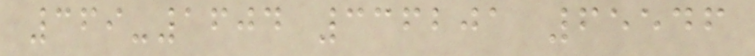369-1604 336201 65546
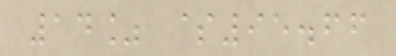14% $95.66
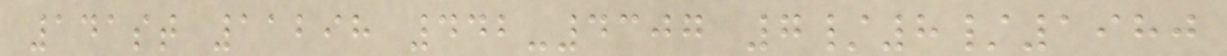141st 11298 442-4307 7/8/1980
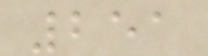251
